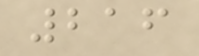216
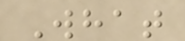What
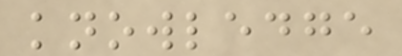knowledge
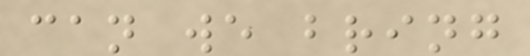can we bring
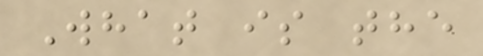What is the
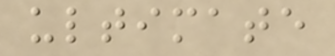ultimate
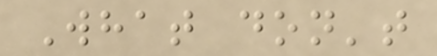What don't
